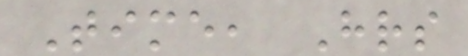Time, Hrs
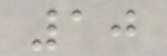10
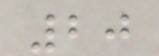20
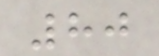80
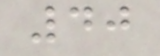40
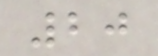20
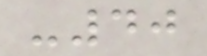-40
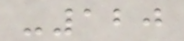-120
